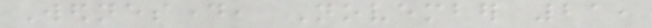Wednesday, November 21,
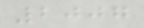2007
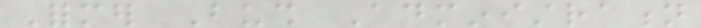Former Bush Administration
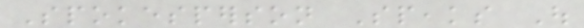Spokesperson Speaks Out
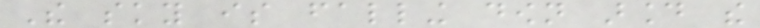The sky is falling down around the
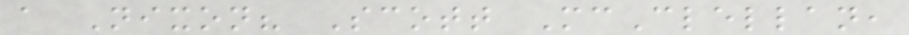a Nixon? Scott McClellan,
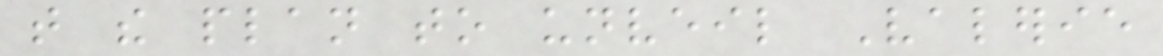that the plan to unveil Valerie
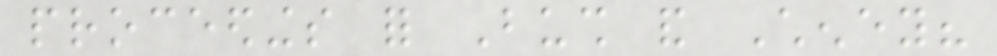proceedings for Bush and Cheney?
